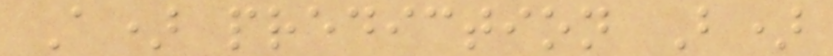A) prediction B)
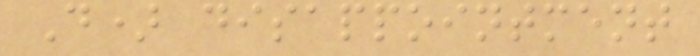D) disappointment
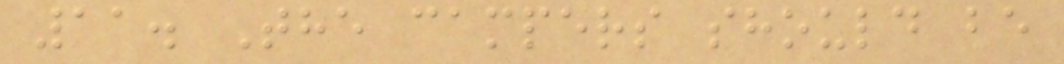11. The campers should be
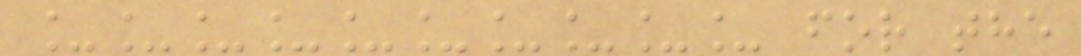__________ for the
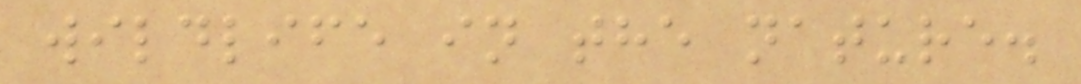wildlife in the nature.
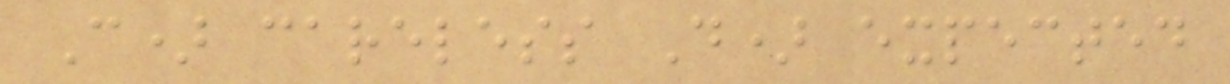C) careless D) expected
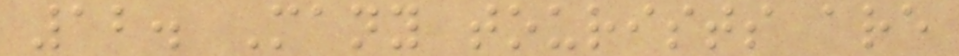12. Many tourists are
